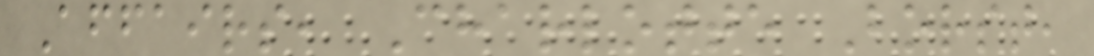Affairs, Charlotte Borst,
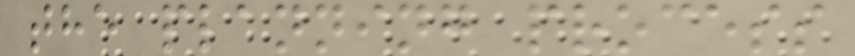the planning process
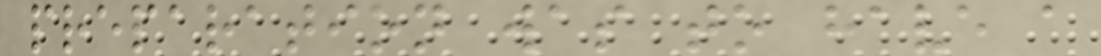preparation was to have a
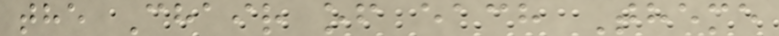the Chair of each Theme
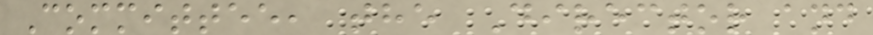Committee, the Director and
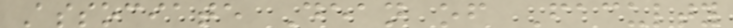Associate Dean of Faculty
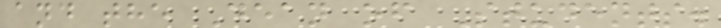and the Dean of Students.
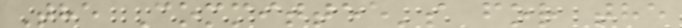The Committee's for the
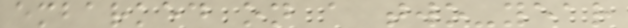embarked on a two-year
